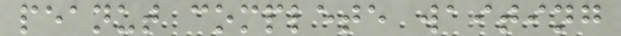peanut complete waiting
